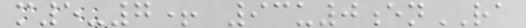m5-7+ 93u0enRA
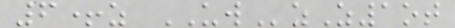6+z UWzZ1ot
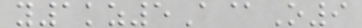y1kz5A@O9
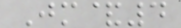Jm&4
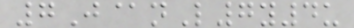7J@nL7y4u
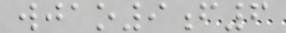wjao9f6
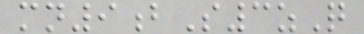mn9bS3zQ
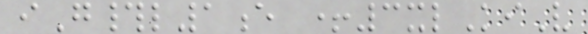iG#l1e +3xlKiV
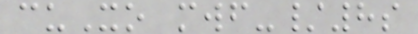cuXo mwf-/8s
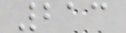213
